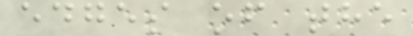edges of the
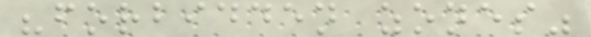"forbidden zones"
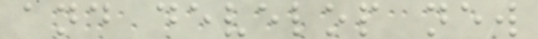and develop new
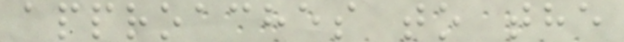approaches to the
